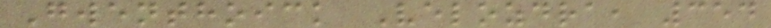Gwenthoick Velozdra, 354
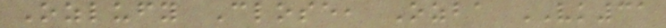Ozlufy Close, Ozba VK31
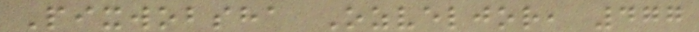Pixwobsha Ozveljor, 477
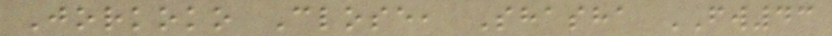Jorkoko Close, Shasha FW43
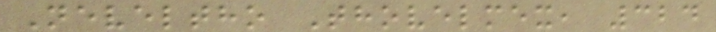Neveltho Thovelmex, 324
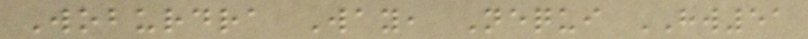Woburdra Way, Nequi HW51
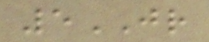5JR
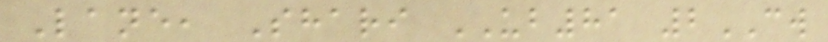Lane, Shari UB81 2CW
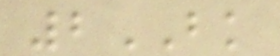2BK
